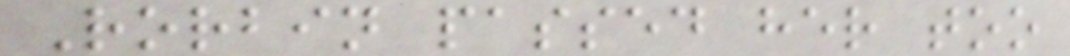Rorbin passed her too
